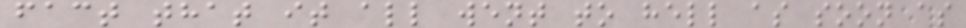fact that it all went to hell as soon as
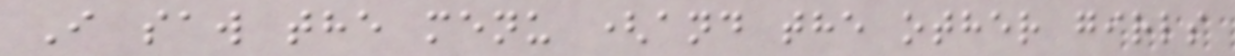I saw the menu (and the other girls
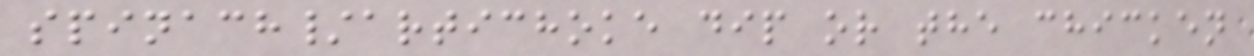spinach/artichoke dip or the chicken
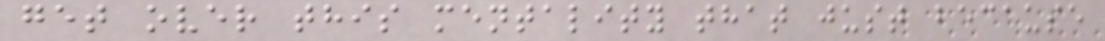get over this mentality that just because
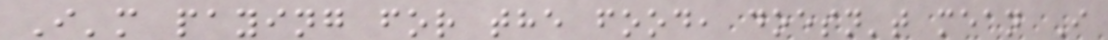I'm paying for the food, doesn't mean I
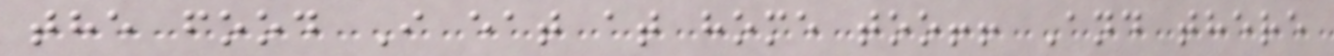the food I eat at home too!! And there
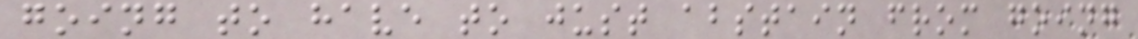going to have to just abstain from going
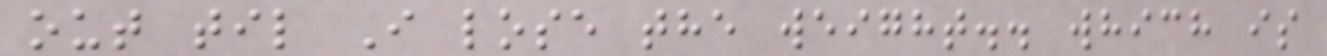out til I lose the weight.. which is
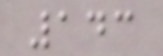143
